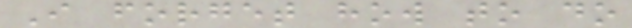I forget how to do
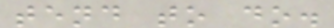tend to do.
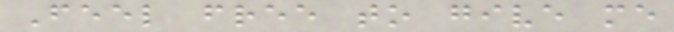Feel free to give me
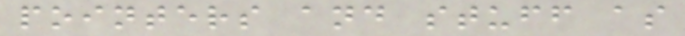pointers and stuff as
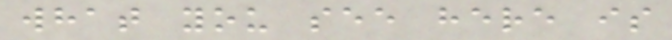what you see here is
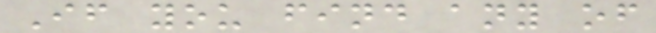If you find any of
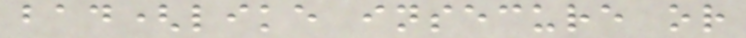bad(like insecure or
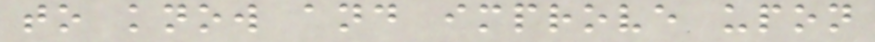to know and improve upon
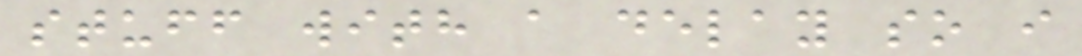stuff with a delay so i
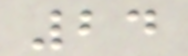24
